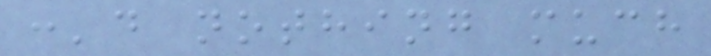:'d nothing much
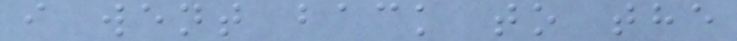i went back to the
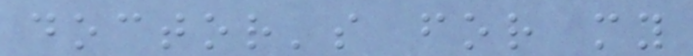doctor's for my
